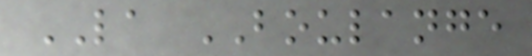LA BOULANGE
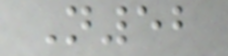N52
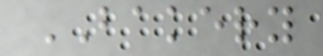BAKERY
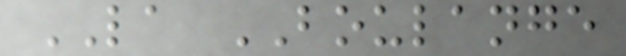LA BOULANGE
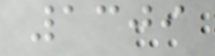1309
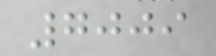7009
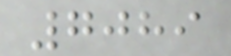7089
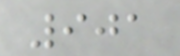901
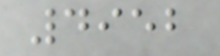4952
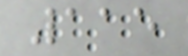115
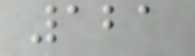121
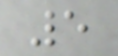5
